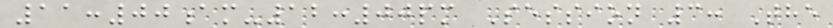11:00am-12:00pm Session 3: The
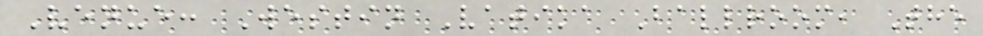Venue: Westin Vatika Ballroom, The
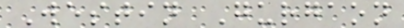Westin Gurgaon
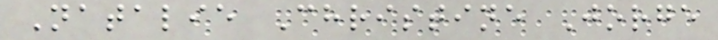Natalie Christine Jorge
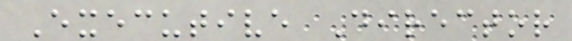Executive Director
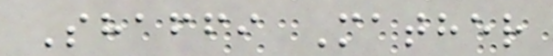Shaffi Mather
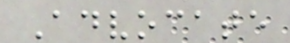Advocate
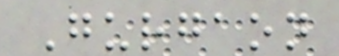Gurgaon
